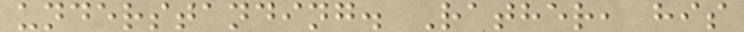understanding. Rather, his
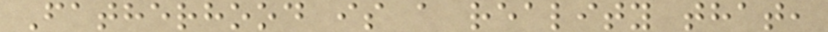Fatherhood is a reality that,
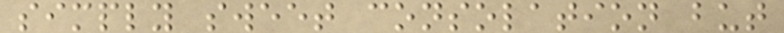simply sweet consolation but
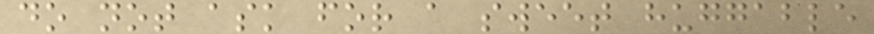do not ask for a sweet huggable
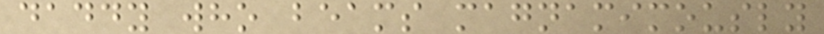daddy who beams magnamimously
